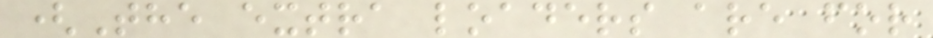(The extra loaders are for
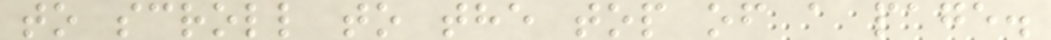to scroll to the top of a page.
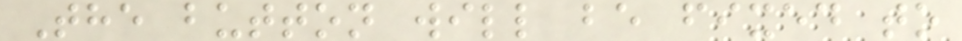The button will be fixed to
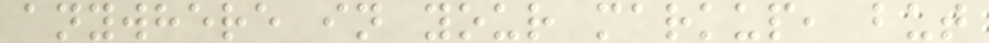anywhere in your markup, but
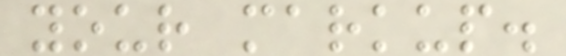your markup.
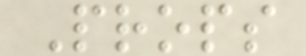Props
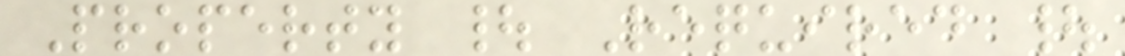Property | Required |
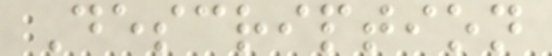Description
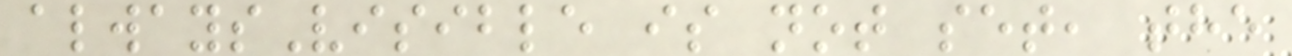alwaysVisible is not set, the
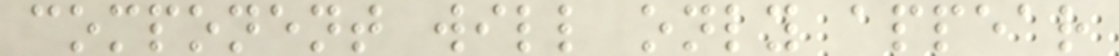component will only appear
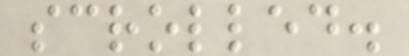scrolled.
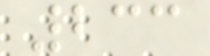233
